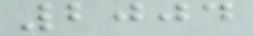2004
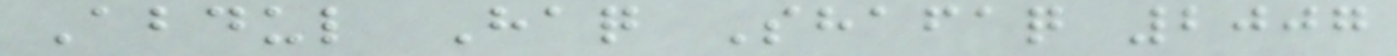Abdul Haq Shafaq 2007
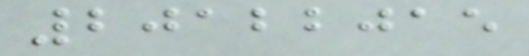20122015
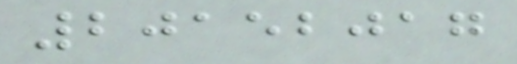20152017
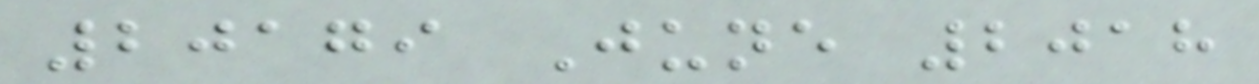20179 June 2018
